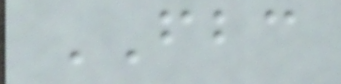FBC
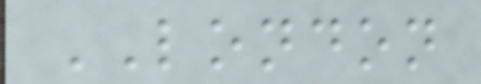LONDON
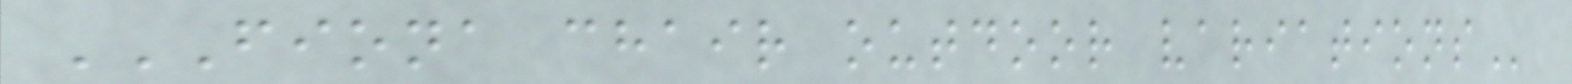FIONA CHAIR OUTDOOR VARIATIONS
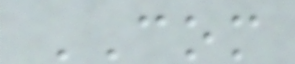COM
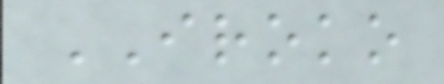IROKO
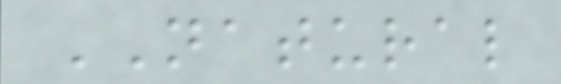NATURAL
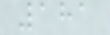181
